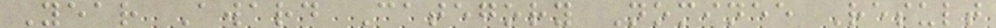Year Award Category Nominee Result
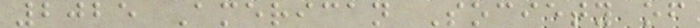2025 American Society of
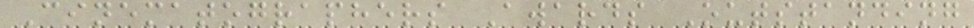Cinematographers Awards Outstanding
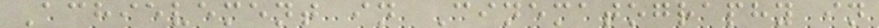Achievement in Cinematography in
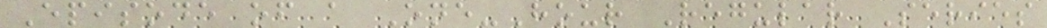Episode of a One-Hour Regular Series
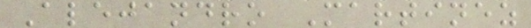Alejandro Martinez
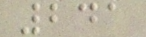241
